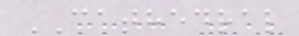CATHEDRAL
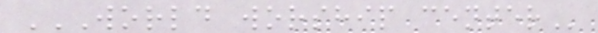WORLD WORSHIP CENTER
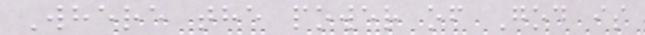Where the power of God is
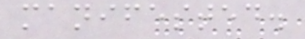manifested.
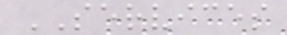SERVICES
